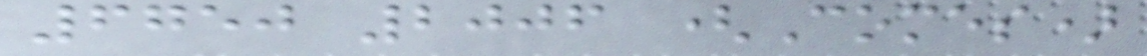6750 2006 (Comes)
